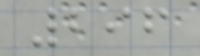296
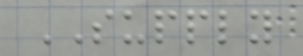SUPPLY
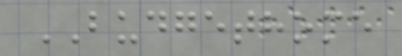BUDGETHOME
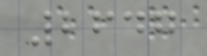2647
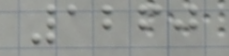1260
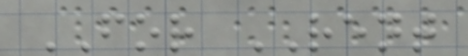FOR RENT
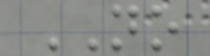NO
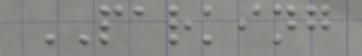PARKING
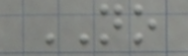NO
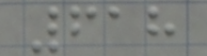618
